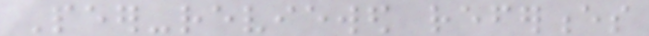Peer-reviewed references
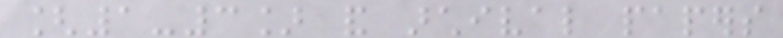[1-3] and archival papers
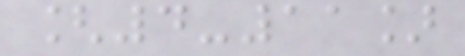[4-11]
